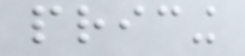pricing
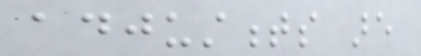adjustments are
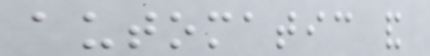automatic and
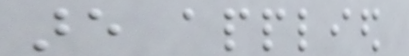are applied
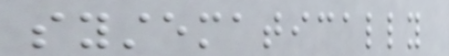systematically
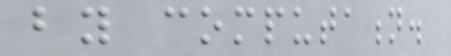by computation.
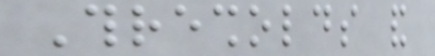Thresholds and
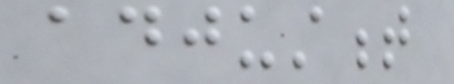adjustment
